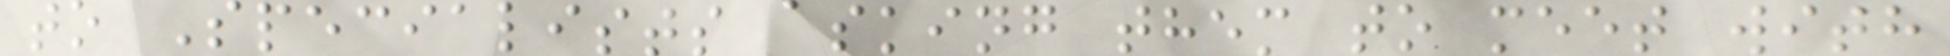to Specialists asking them to meet with
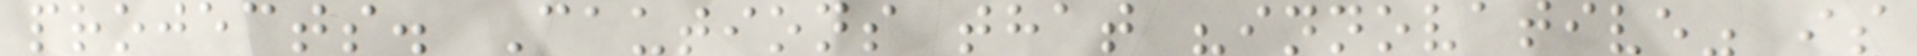projects. Cautions that "innovative" is
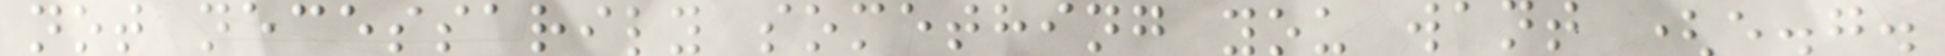not necessarily something you want (e.g.
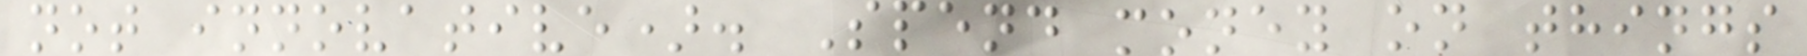not innovative). Spend money on things
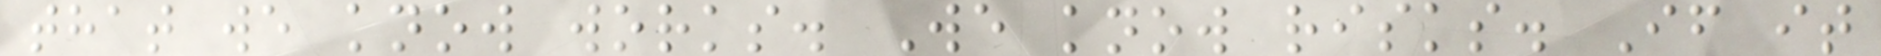that we know works. We know risks. If it
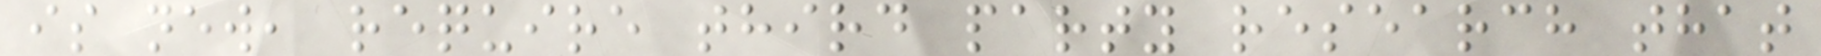is new, require third party research that
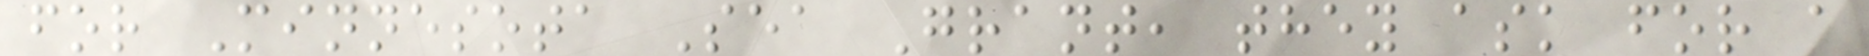for Minnesota Sea Grant, they ask for a
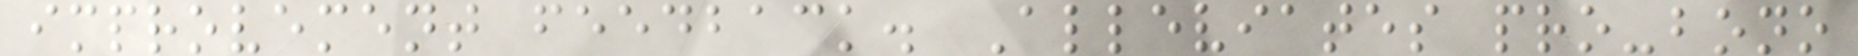improvement feedback. Alleviates pro-bono
